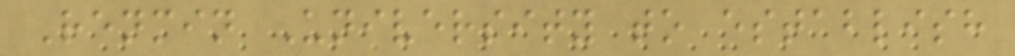Renmin University to establish
